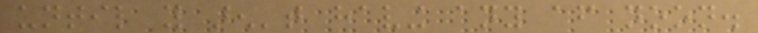until you aren't having any after noon.
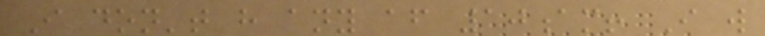I don't have any after 10am! I will
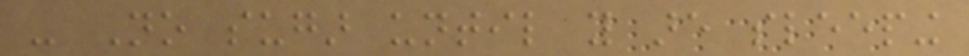- No sugar until you are sleeping
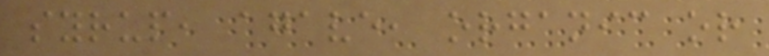syrup, agave, organic or
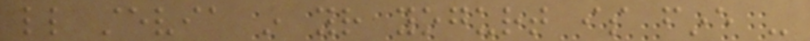little stevia in your yogurt is fine -
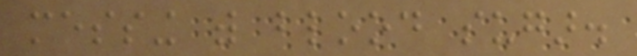messing with blood sugar.
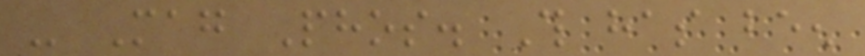- Mag Phos. This has been
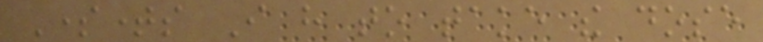Sometimes I have to take the dose
